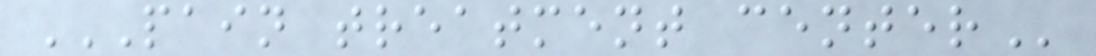PAIN TREATMENT CENTER
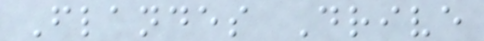Flandes Drive
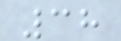38
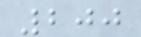200
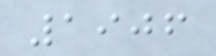1906
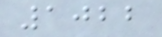1022
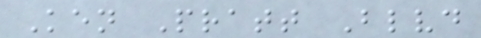Ken Pratt Blvd
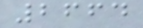2664
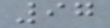97
